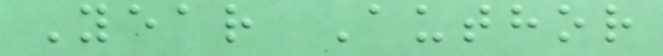Year Author
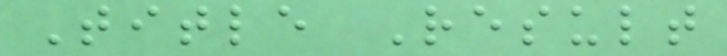Title Result
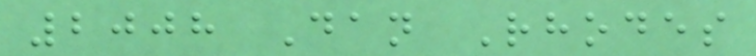2008 Dan Rhodes
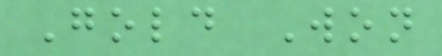Gold Won
